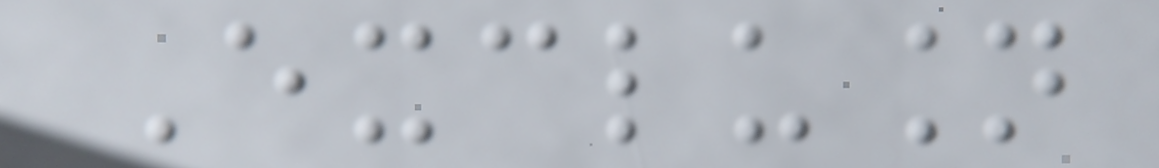Exclusion
